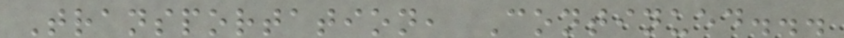Transportation, Continued...
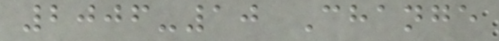2006-10 Change
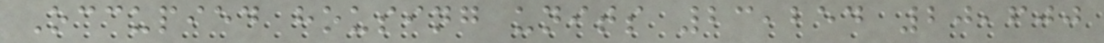Occupied housing units 23,254 20,600
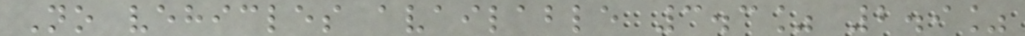No vehicles available 3.3% 2.9%
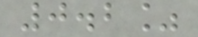0.2%
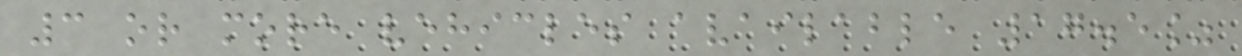3 or more vehicles available 17.5%
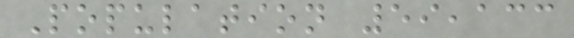Population 59,133
